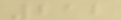212
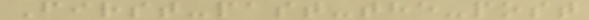First-past-the-post
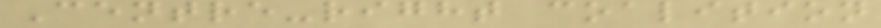Centre-right coalition
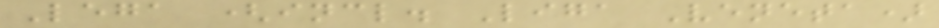Lega (incl. Liga Veneta)
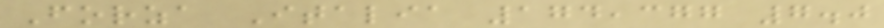Forza Italia 174,377 7.0
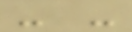- -
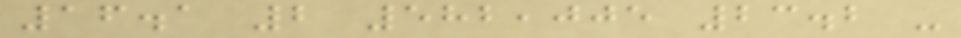16.1 2 582,005 23.2 -
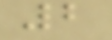2
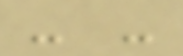- -
